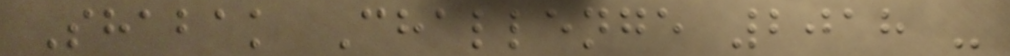Shabak Challenge 2018 -
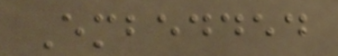Embedded
